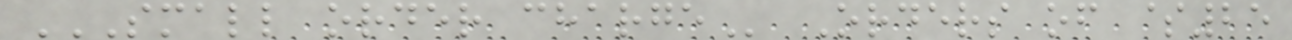SMALL ORDER CHARGE Orders of $25
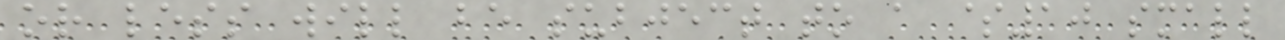or less will be subject to a $10 small
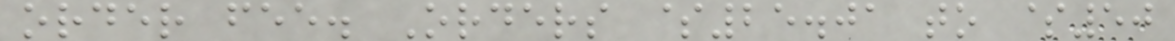order fee. Orders $25.01 to $50
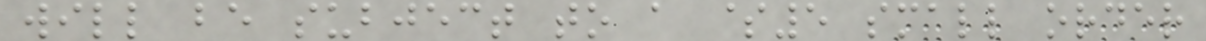will be subject to a $5 small order
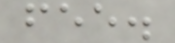fee.
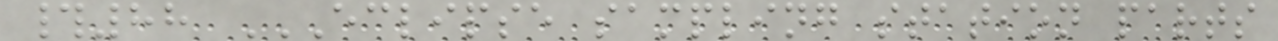#88 ECLIPSE SAMPLING STATION PARTS
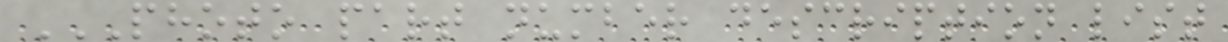PHOTO PART NUMBER DESCRIPTION LIST
